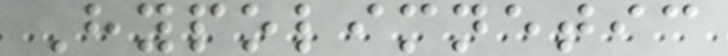Hypolimnetic
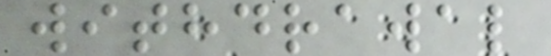withdrawal
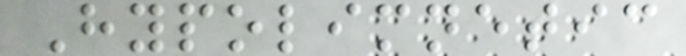Hypolimnetic
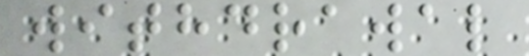withdrawal
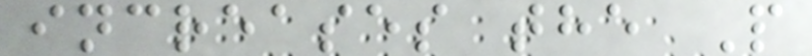increases the P
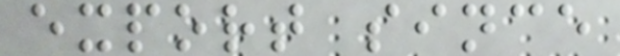export since
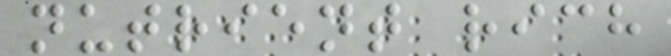nutrient rich
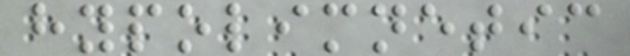hypolimnetic
